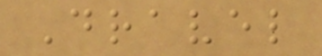Dravel
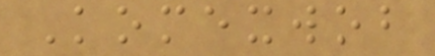Komexwob
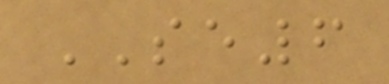SE6
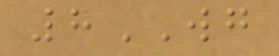8WG
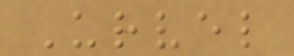Urvel
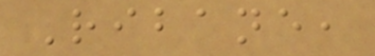Ribane,
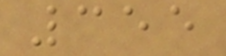355
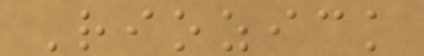Riozick
